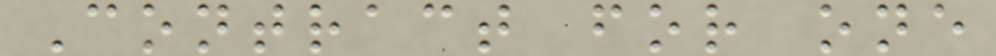Contract for one
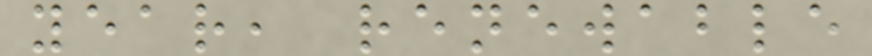year, renewable
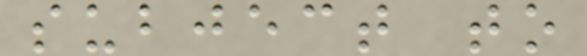subject to
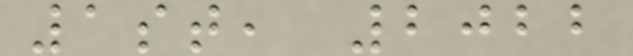1st, 2022
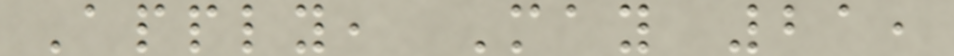Apply, May 21,
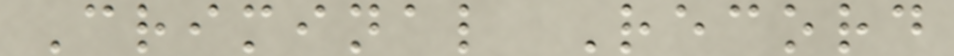Criminal Record
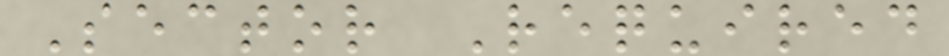Sector Required
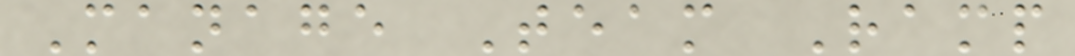Manage Team Ramp
